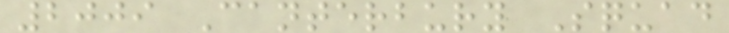2009 Canterbury Squad
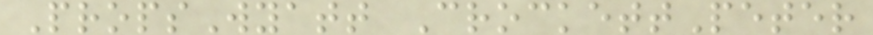PropsWyatt CrockettPeter
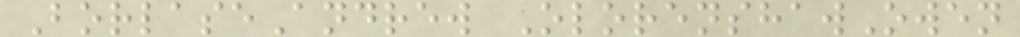BorlaseAndrew OlorenshawOwen
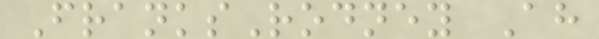FranksRodney Ah
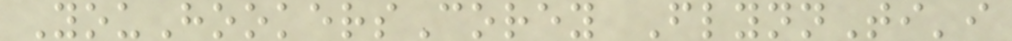YouHookersCorey FlynnTi'i
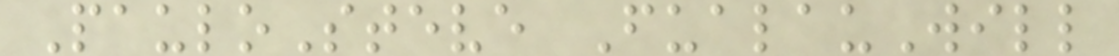PauloSteve FualauWill
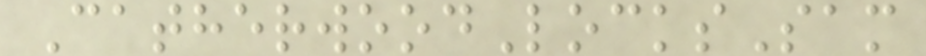CatherwoodLocksSam
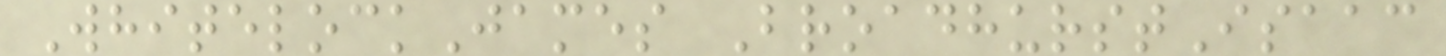WhitelockJames BroadhurstIsaac
